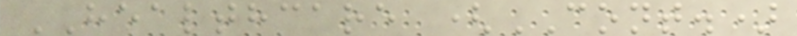HEALTHCARE (CONT.)
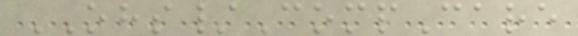OHS/CompCare
